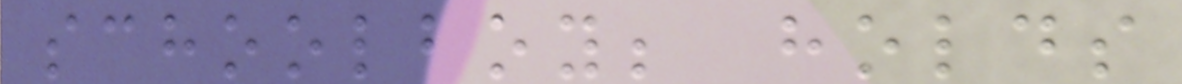schoolboy; holds
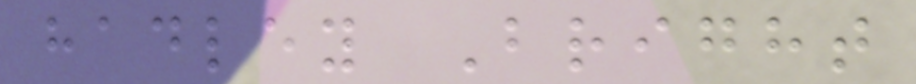hadley Bright
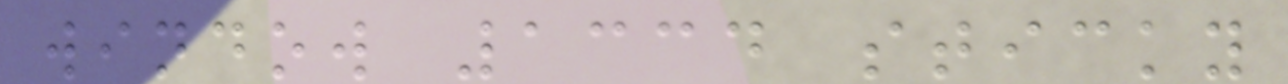window 1334 sticky
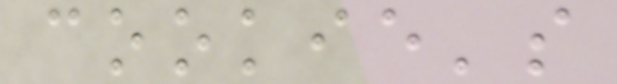cookie's
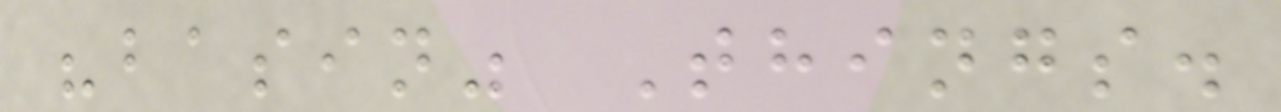"basin" Things.
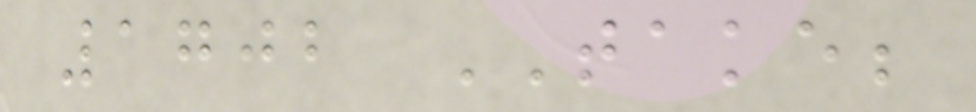1702 TAKE;
